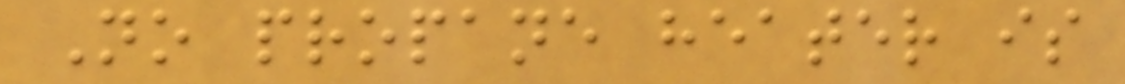No propane heater is
